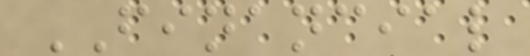FINANCIAL
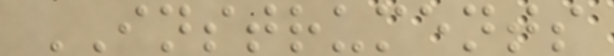INSTRUMENTS
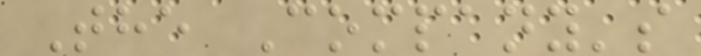The Company's
